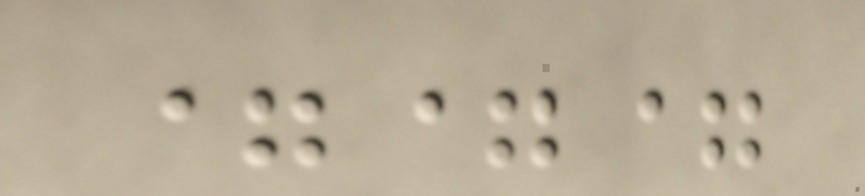===
